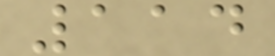114
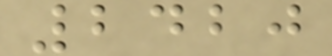2420
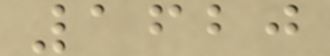1620
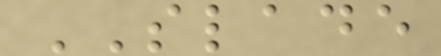SLADE
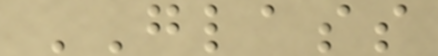GLASS
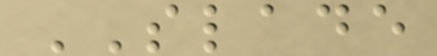SLADE
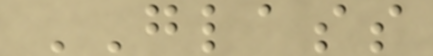GLASS
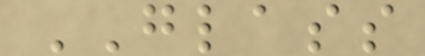GLASS
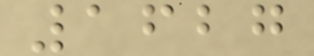1627
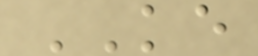KE
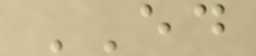ED
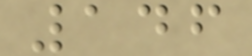146
